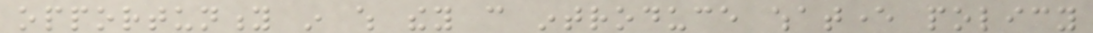opportunity in which they can introduce whatever policy
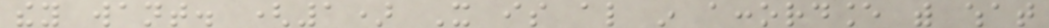they want. (1) It is also in accordance with what
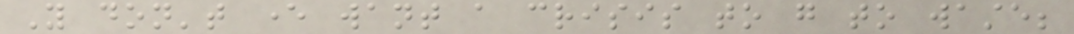You don't ever want a crisis to go to waste;
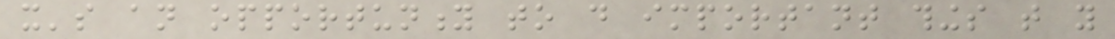it's an opportunity to do important things that you
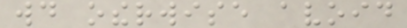would otherwise avoid
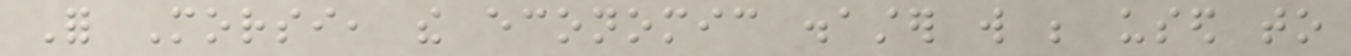For Morsi, the economic disaster will be used to
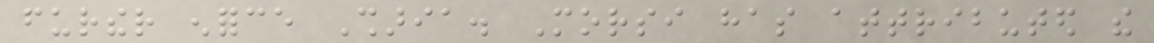further enforce Sharia. Morsi has attributed the
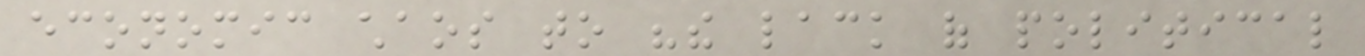economic chaos to "the lack of political
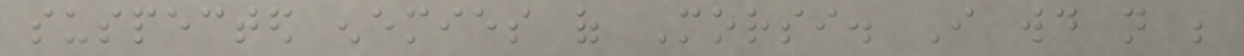suspected enemies of Morsi. I would not be
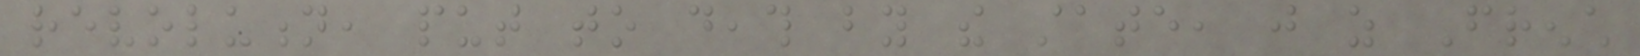revolution, put to death by the state, just as French
